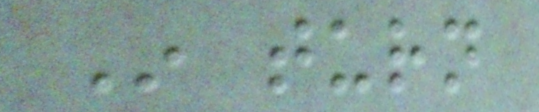In turn
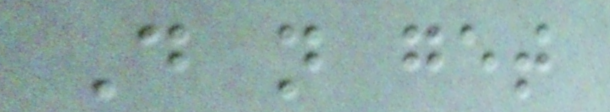Do not get
